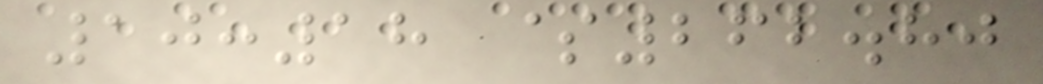10:18 $262.80
